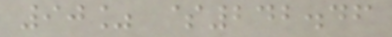90% $242.46
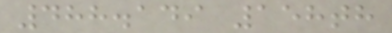488.149 158th
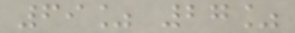69% 27%
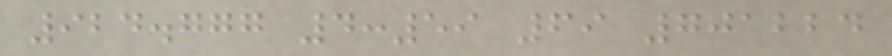924.777 4:59 69 701224
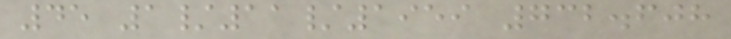45 1/11/1959 732.608
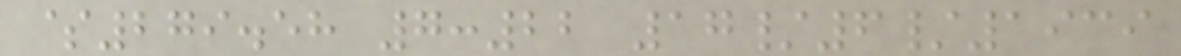$279.58 7:22 17/6/1939
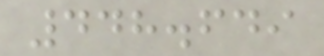448.649
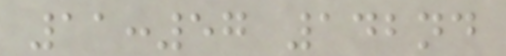11:57 142nd
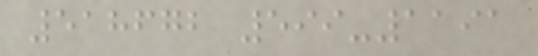518672 599-1191
